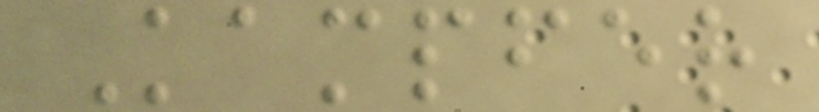Kampfer
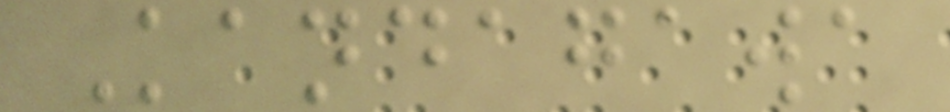Kandagawa
